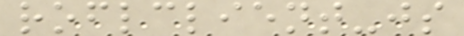roflclient-js
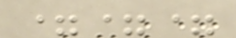===
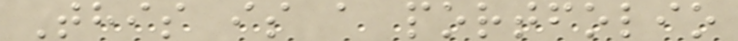This is a portfolio
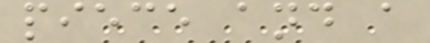piece and a
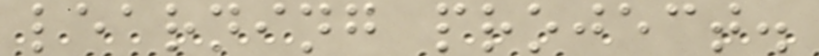learning project.
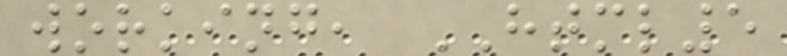working, HTML5
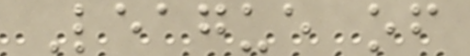League of
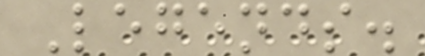Legends.
